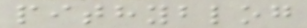pithyblog
